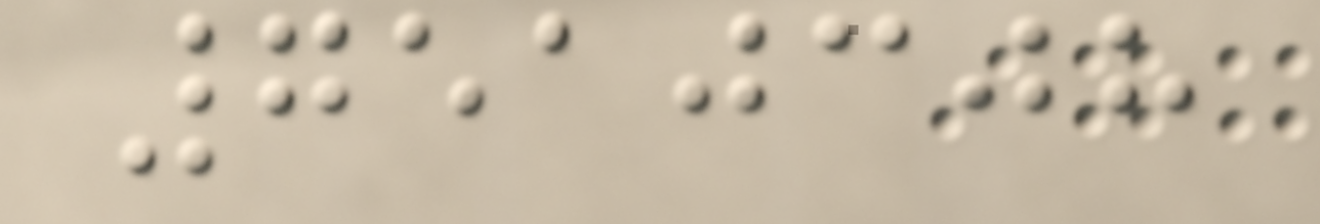7510308
